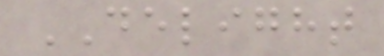DELIGHT
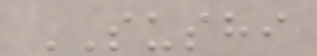SUSHI
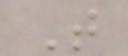T
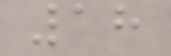18
